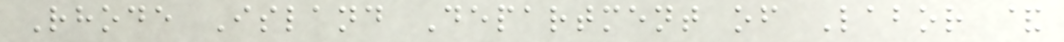Rhode Island Department of Labor &
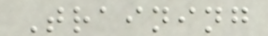Training
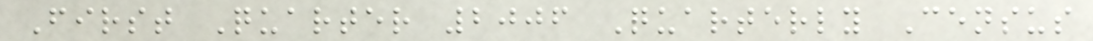First Quarter 2006 Quarterly Census
